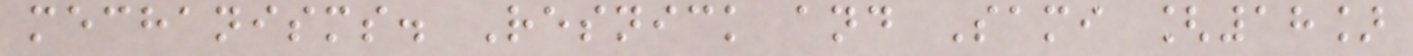mechanisms. Resnick and Sami [18]
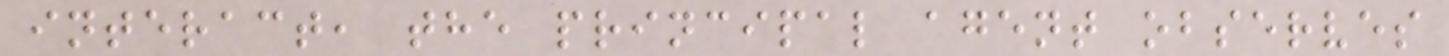interact, the principal agent observes
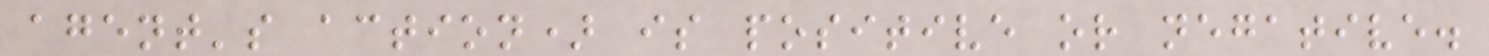agent's action) is positive or negative.
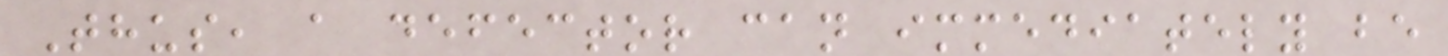Thus, a defector can immediately be
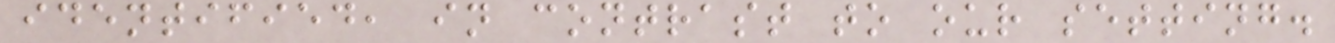identified, in contrast to our setting.
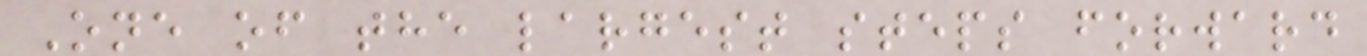One of the largest steps forward
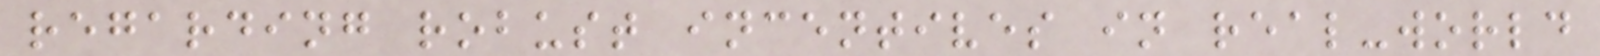regarding robust incentives in real-world
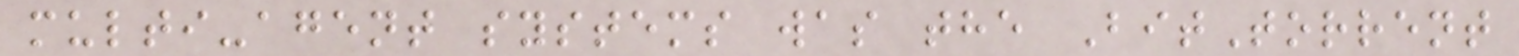multi-agent systems was the BitTorrent
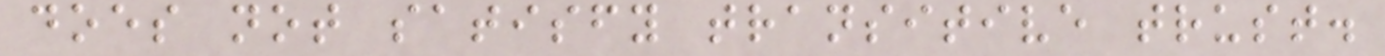does not satisfy transitive trust.
